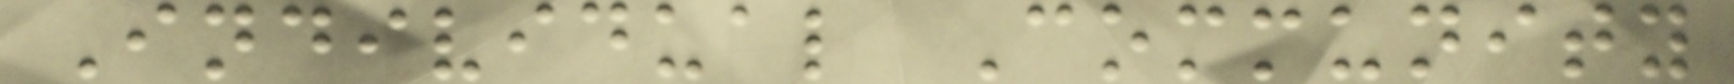Individual Community
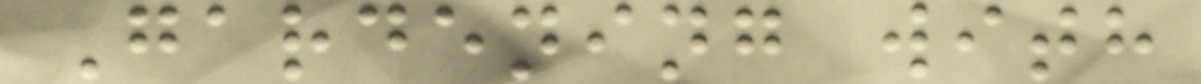Gardening with
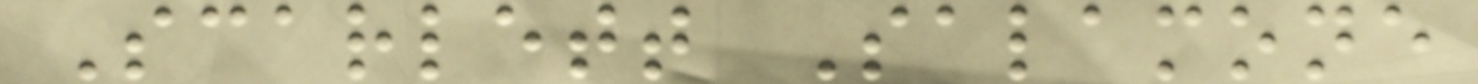Scarlett Salamone
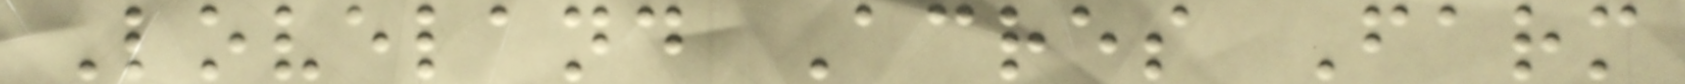Loveland Acres Farm
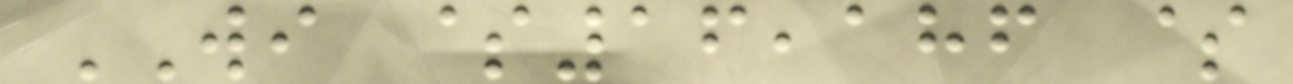WI $16,186 $
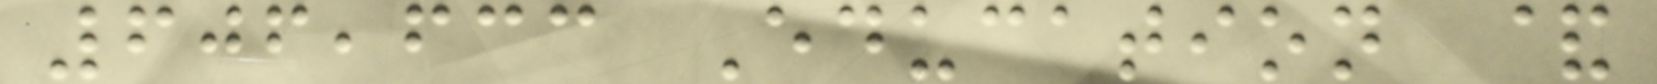606,633 Education &
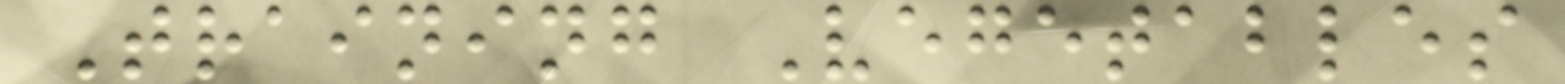Training Vegetables
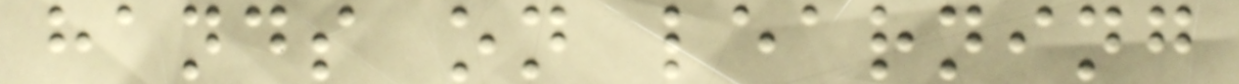hands on learning
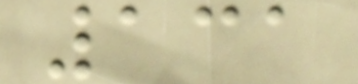131
